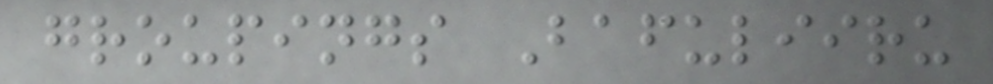groupings Bafuliiru
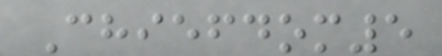Chiefdom5
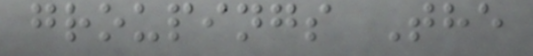groupings The
